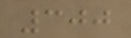300
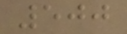500
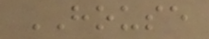HOUSE
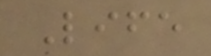Life
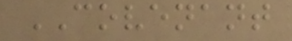COVENANT
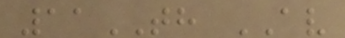11TH AV
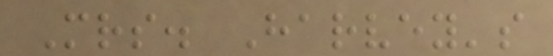Mrs. Harvey's
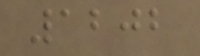1202
